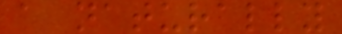a naturally
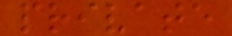private
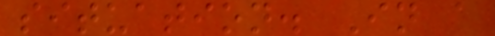situation. In a
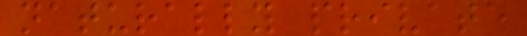naturally private
